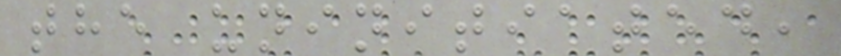the uninitiated,
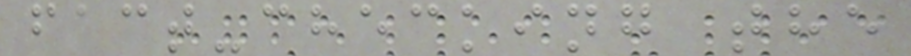fact-checking the
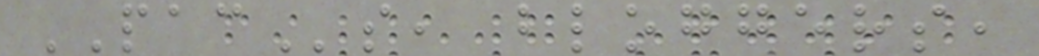PACs, bloggers,
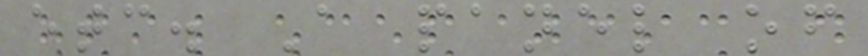etc. A panel of
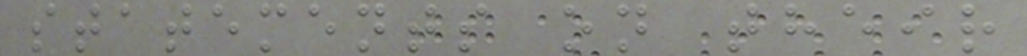statements on their
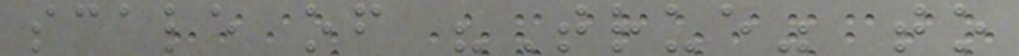scale of "True" to
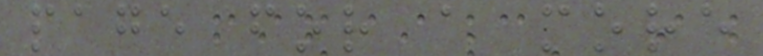page for a more
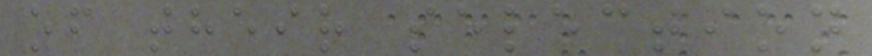of their selection
